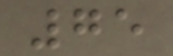75
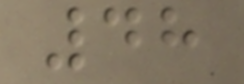48
